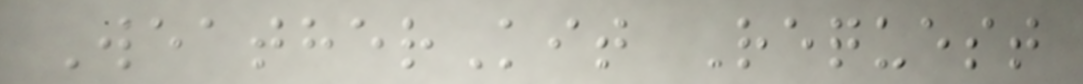WeatherKit Request
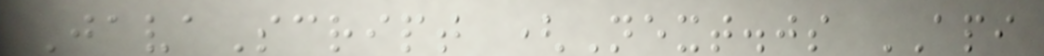JavaScript (Next.js API
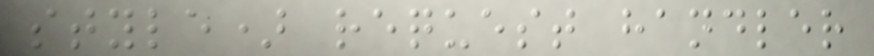style) request handler
